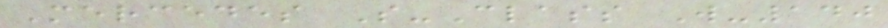Mercedes S-Class W-140
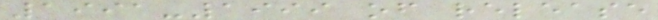1991-1999 of release
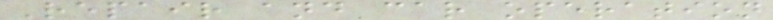Repair and car operation
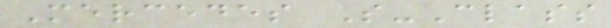Mercedes S-Class
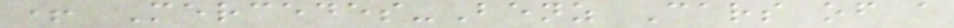+ Mercedes-Benz Cars of a
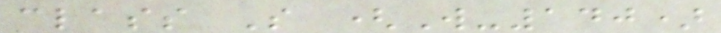class S (W-140)
